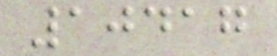10417
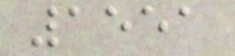1551
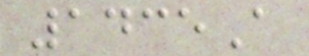1435A
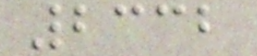2332
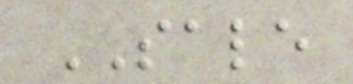SALE
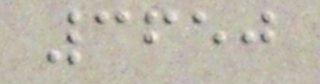3650
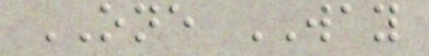ONE WAY
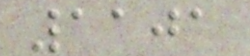1101
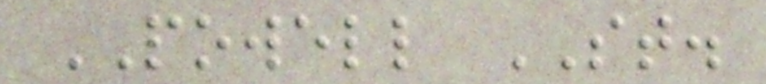POWELL ST.
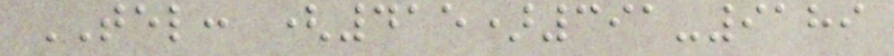TEL: (415)391-9189
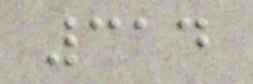314
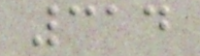314
